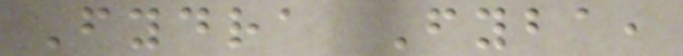Fydra Fyba,
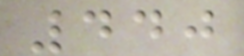440
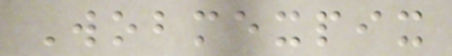Wobmexpix
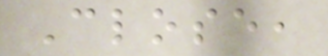Close,
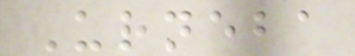Urneba
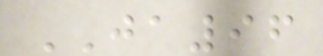JA96
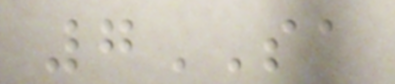7SA
